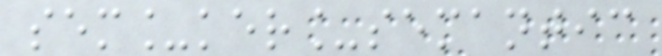sem_ker_semantic
